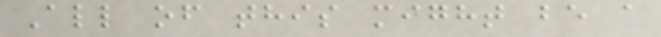All of this might be a
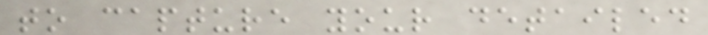to capture your detailed
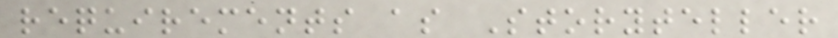requirements as Storyteller
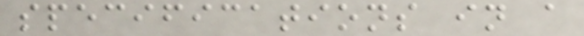specifications in a
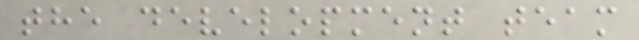the development team
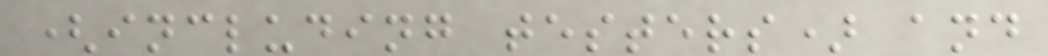(including testers) and
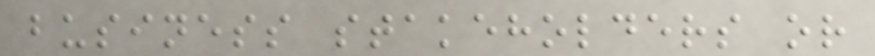business stakeholders or
